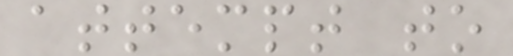attempt to
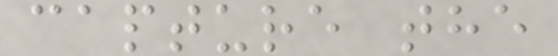capture the
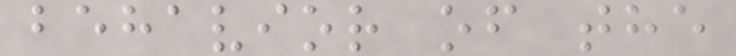behavior of the
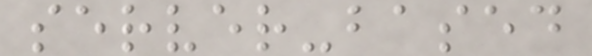server-based
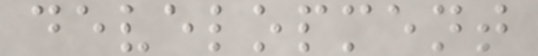development
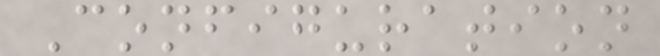Configuration
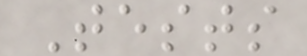Tests
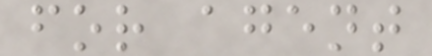for agent
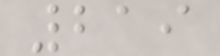219
